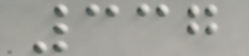337
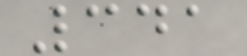341
